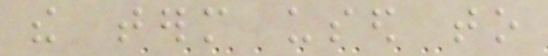the term used to
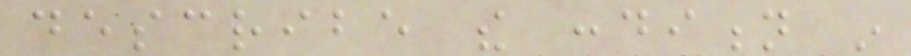describe the condition in
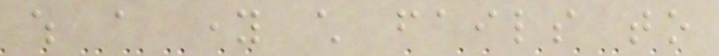which a young child fails to
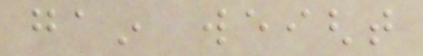gain weight
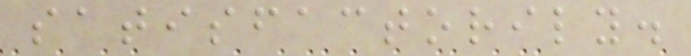satisfactorily.
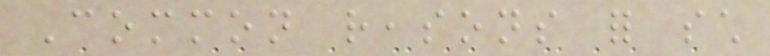Common reasons for such
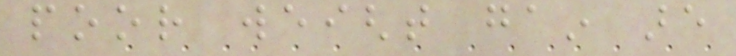poor weight gain are
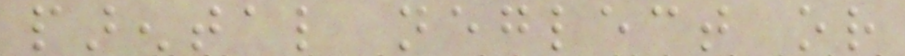parental neglect or
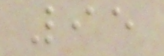95
